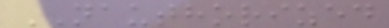NAUTHORIZED
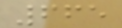665
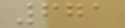671
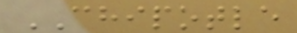CHIPOTLE
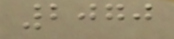2070
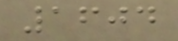1604
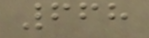668
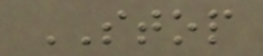STOP
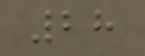28
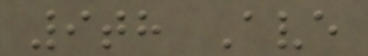9th Ave
